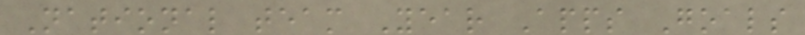National team Year Apps Goals
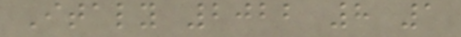Italy 2022 8 1
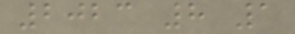2023 8 1
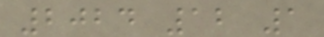2024 12 1
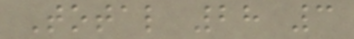Total 28 3
